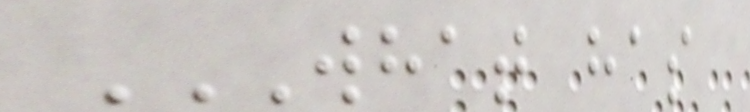WHAT HAS
